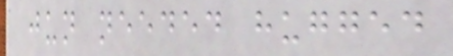jun needed hugged
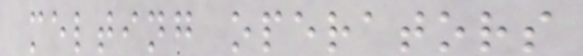melting operators
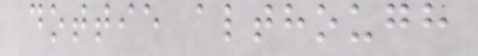dottie although
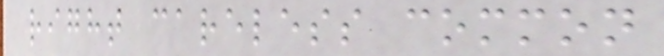right careless common
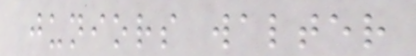juniors walter
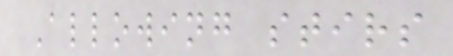Allowing stirs
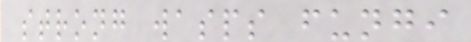strong wasps fungi
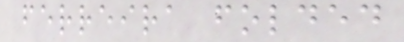ferreira folded
